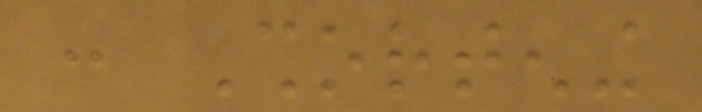: Shortening
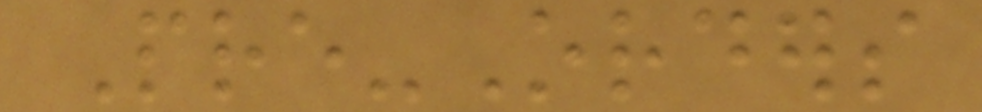Pre-Orders
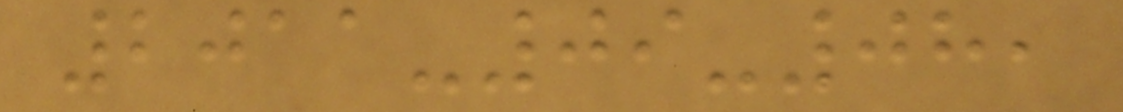2011-09-08,
